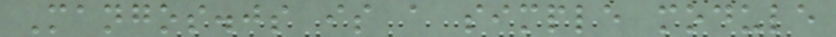Mangos.js is a simple module
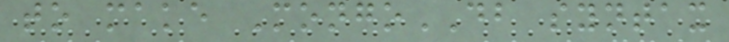to make MongoDB syntax
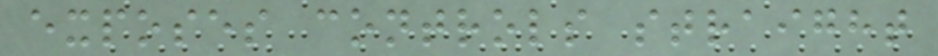exposes controls straight
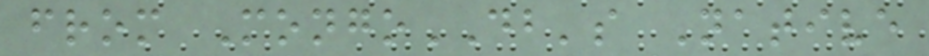from MongoDB's Native
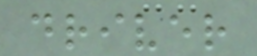driver
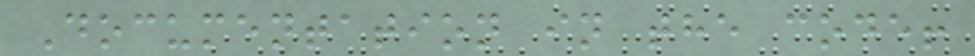Documentation in the code!
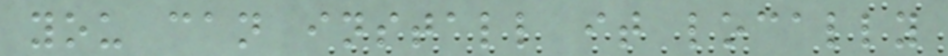you can install it locally
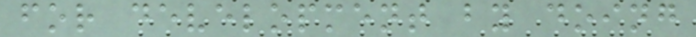for development by doing
